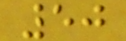50
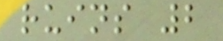ruins 2
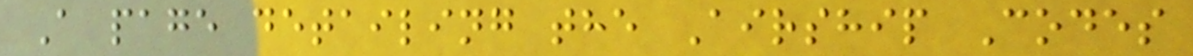A page detailing the Airship Codes
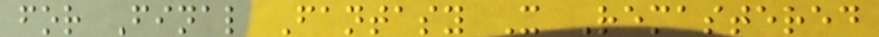for Final Fantasy X Remastered
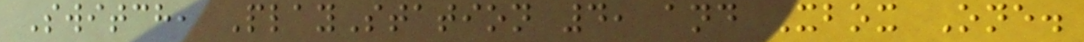Switch, PlayStation 4, and Xbox One.
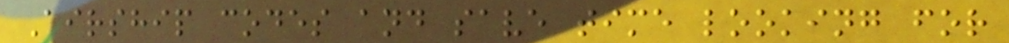Airship codes and save time looking for
